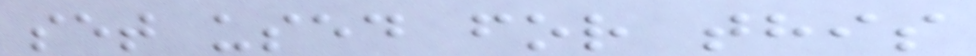set used for this
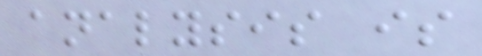analysis is
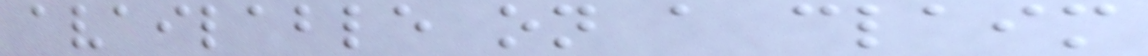available on a claim
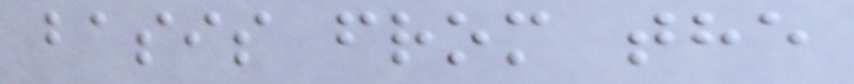basis from the
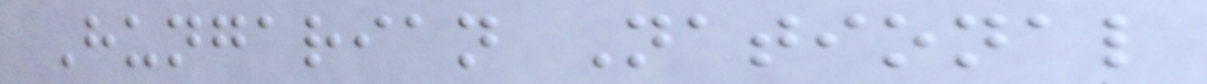Hungarian National
